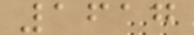1617
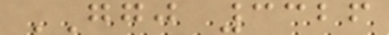GGJ 3326
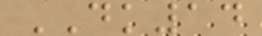DK14
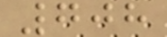708
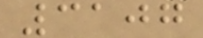3107
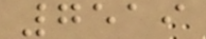7519
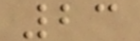23
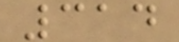314
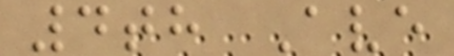4th Ave
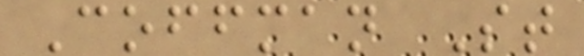Coffman St
